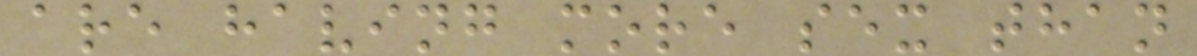are having more sex than
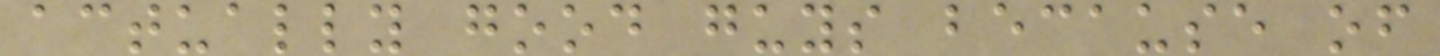actually good guys because of
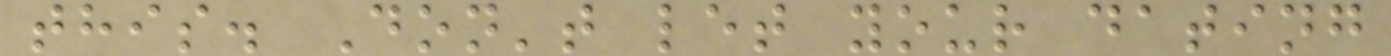this. Don't let your dating
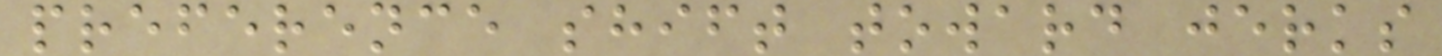preference shift toward jerks
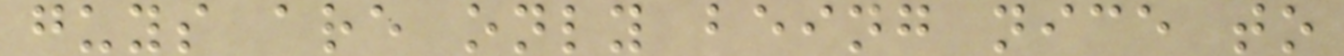guys are only being nice to
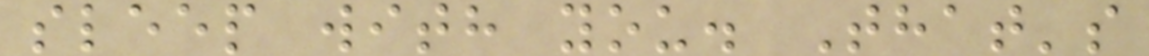sleep with you. That's
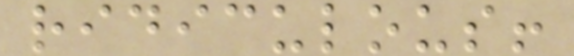ridiculous!
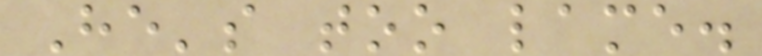He's too lame.
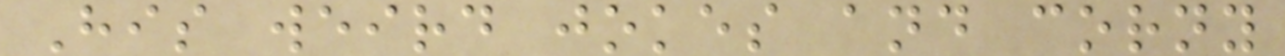His weird jokes and corny
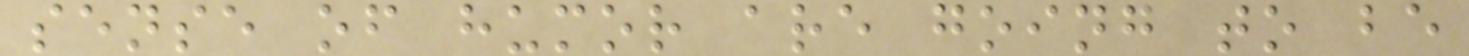sense of humor are going to be
